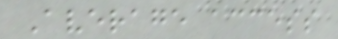Average access
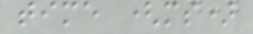time (ms)
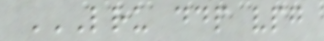LRU DDP VPG
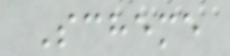Scheme
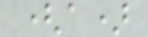(a)
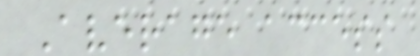Average access
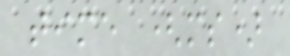time (ms)
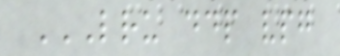LRU DDP VPG
